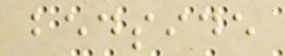bedside
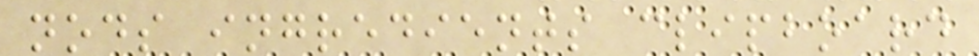nods ingredients clipboard
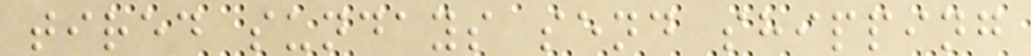tired sundays send shipping
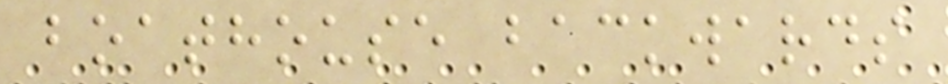boathouse backwards
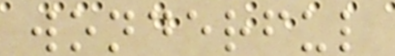wonderful
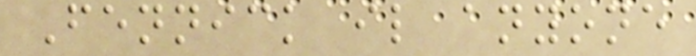Fennick il anyone
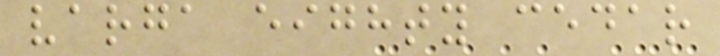varga eighty cedar
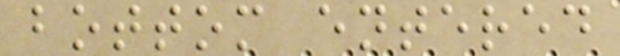bottom entered
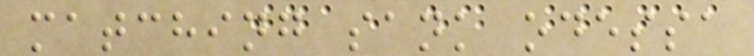matching sank odessa
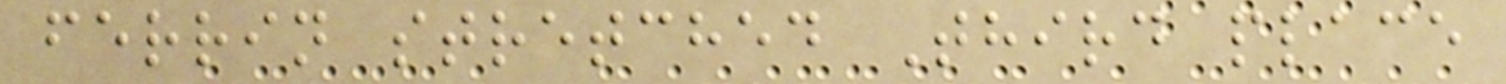ferrin stretched Third place
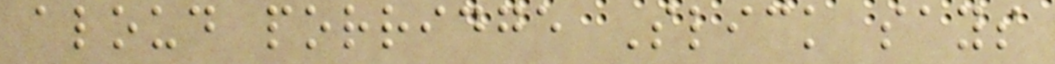aloud porridge Slick says
